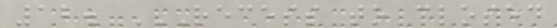12. RECESS TO CLOSED
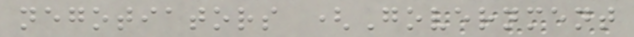negotiators (Government
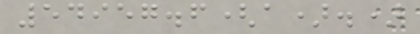54957.6(a).)
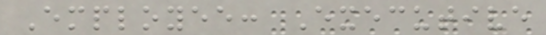Employee: Executive
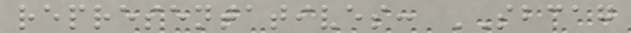representatives: SBCAG
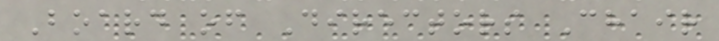Board of Directors Chair
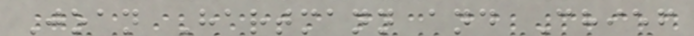Joan Hartmann and Chief
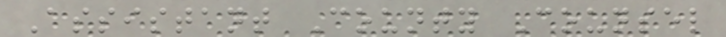Assistant County Counsel
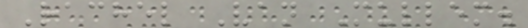Rachel Van Mullem.
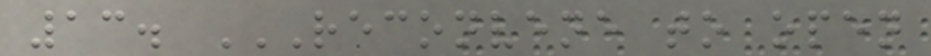13. RECONVENE TO OPEN
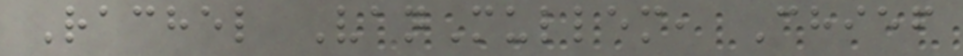Rachel VanMullem, Chief
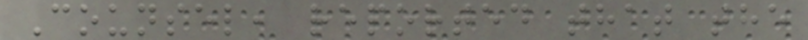Counsel, reported that the
